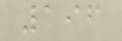196
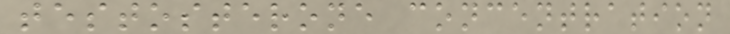testosterone concentration
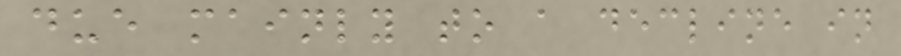due mainly to a decline in
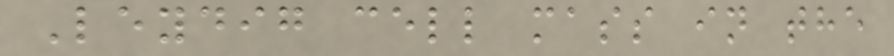Leydig cell mass in the
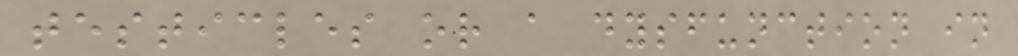testicles or a dysfunction in
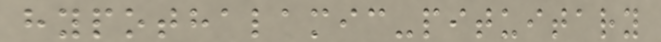hypothalamic-pituitary
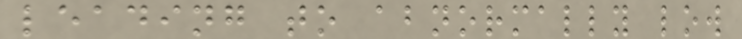leading to abnormally low
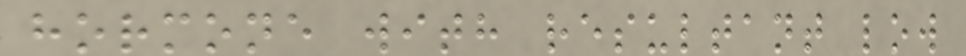hormone with resultant low
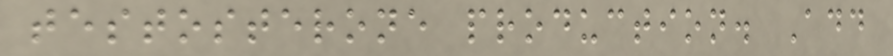testosterone production. Add
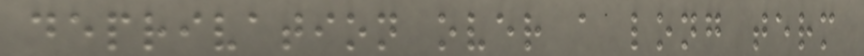deprivation over a long term
